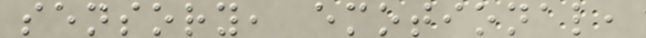sensory, emotional,
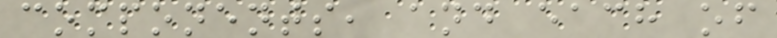components, and each of
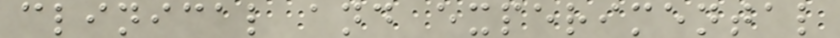clinical and experimental
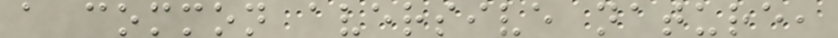a common aversive nature,
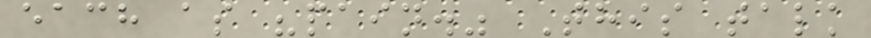each as "pain." This talk
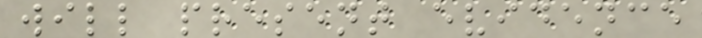will present evidence
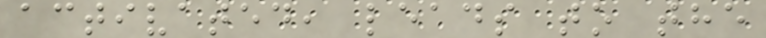activated, leads to the
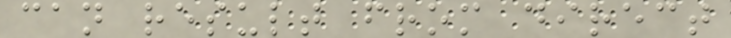can result from direct
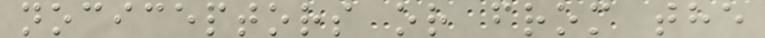nociceptors or from the
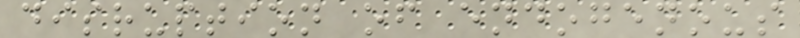disruption of endogenous
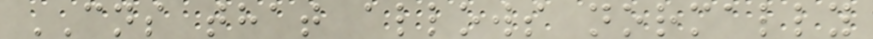CNS that allows normally
